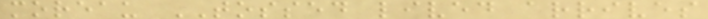moreau TOSSED lived arrives
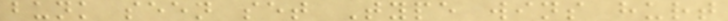bunk seen set Type wins hurt
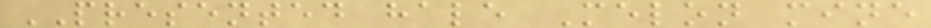PRESENTED hale Melon mine
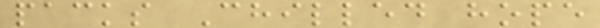packs Chilled hope
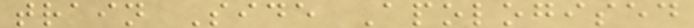train Side Apologised
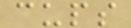cups
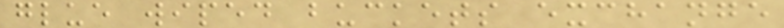glue wiped buckets exchange
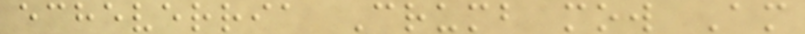echeverria Crumb mow Am
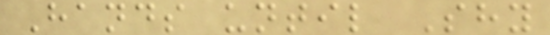Hands until Shy
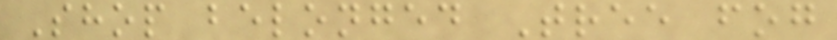Shop belonged Tree fog
